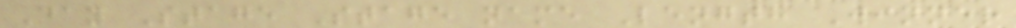Day Stage Stage name Length Winner
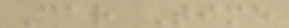Car Time
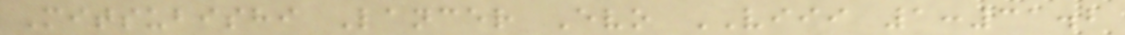Mitsubishi Lancer Evo VIII 1:31.2
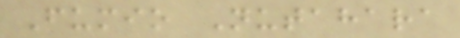Fumio Nutahara
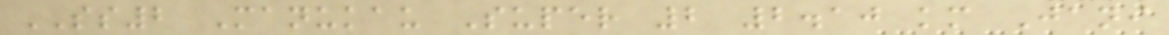SS2 Manukau Super 2 2.10 km Jani
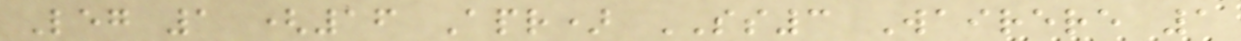Leg 1 (16 Apr) SS3 Wairere 1
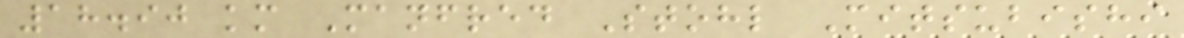18.90 km Manfred Stohl Mitsubishi
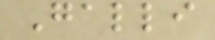Galli
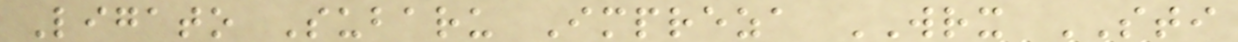Ligato Subaru Impreza WRX STI
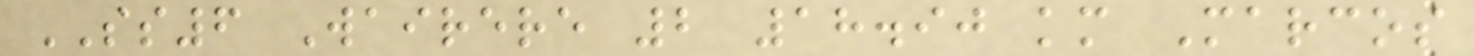SS6 Wairere 2 18.90 km Marcos
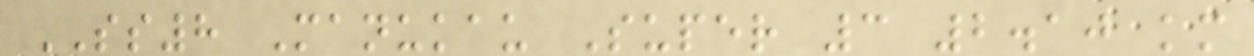SS8 Manukau Super 3 2.10 km
